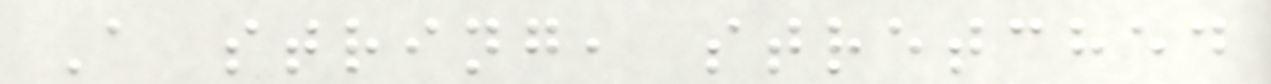A string, stretched
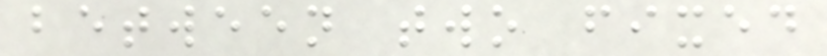between two fixed
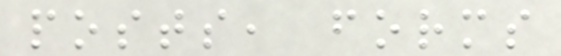posts, forms
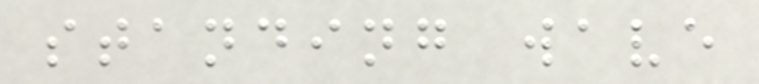standing wave
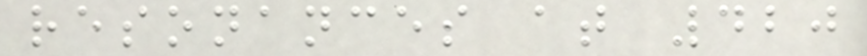resonances at 420
